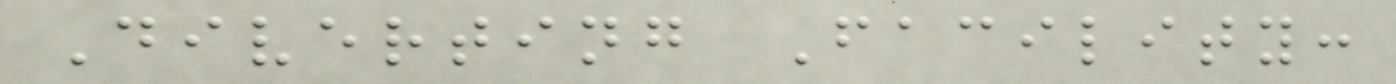Diverting Facility:
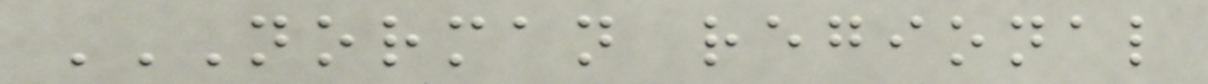NORMAN REGIONAL
